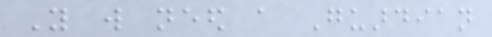You will need a Guardian
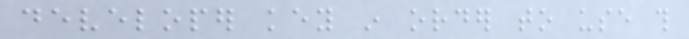developer key in order to use this
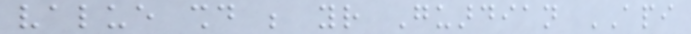value should be your Guardian API
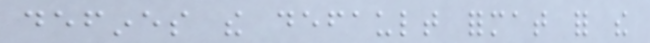defines the default format for the
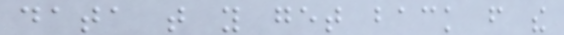data that you get back from the
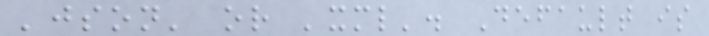'json' or 'xml'. Default is
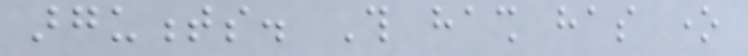arguments. This hash has one
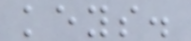keys.
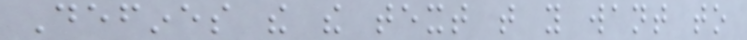Defines the the text that you want to
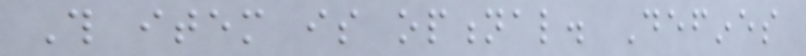This item is optional. Defines
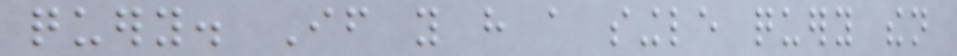query. If you have a single query then
